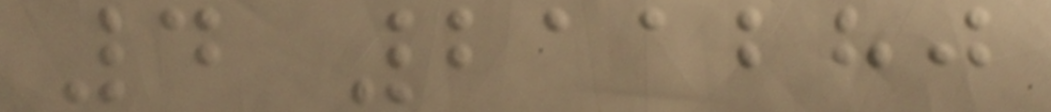4 211280
